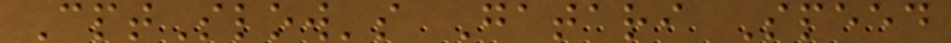CptSlow's Gatari Speed
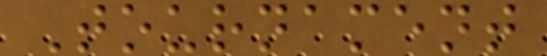Tournament
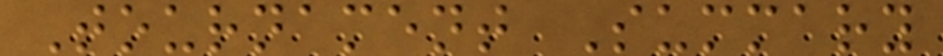Tournament Summary
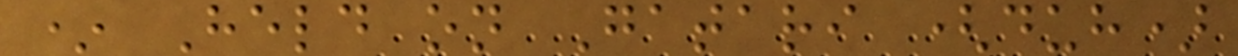* Held on Gatari (duh)
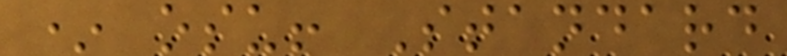* osu! Standard
